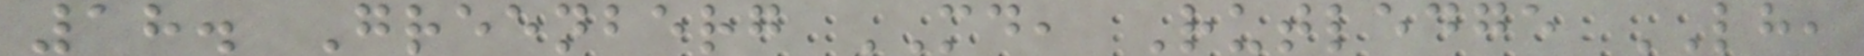18. Greenberg MD, Rutledge LH,
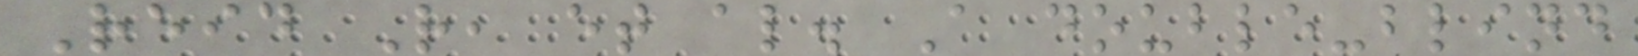Reid R, et al. A double-blind
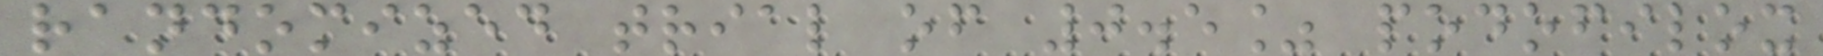randomized trial of 0.5% podofilox
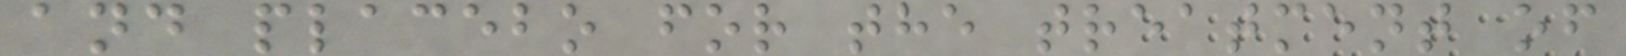and placebo for the treatment of
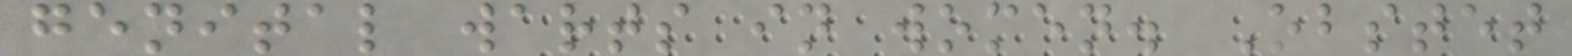genital warts in women. Obstet
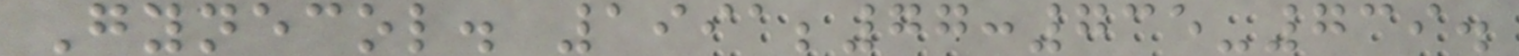Gynecol. 1991;77:735-739.
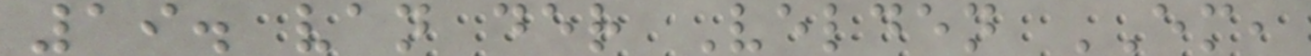19. van der Velden EM,
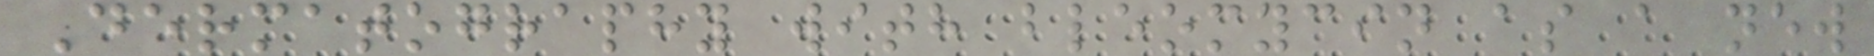Dermatography with bleomycin as a new
